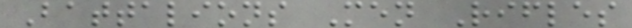Battalions Men Rifles
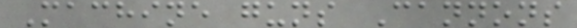Machine guns Cannons
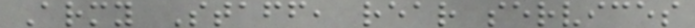Army Staff, rear services
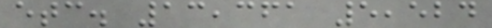etc. 13,361 5,524
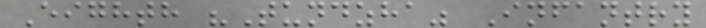Eighth "Tundzha" Infantry
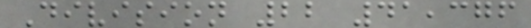Division 22 41,376
